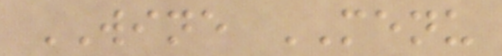WINE MENU
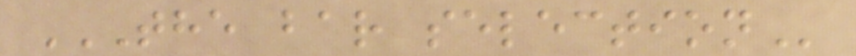THE BAR SELECTION
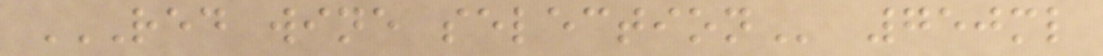RED WINE SELECTION 750ml
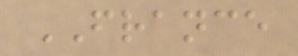FRANCE
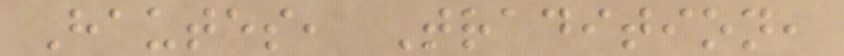Hautes, Tradition,
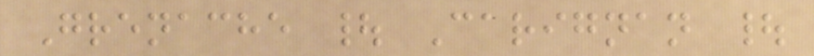Grenache | Carignan |
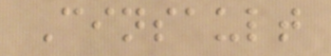Cinsault
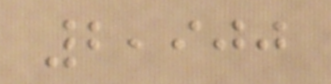2,900
